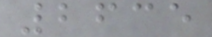2635
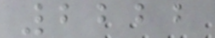2222
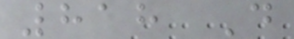818 D
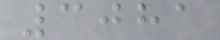3081
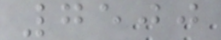7500
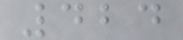424
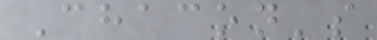Chacon's
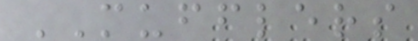MUFFLERS
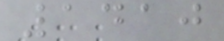1410
